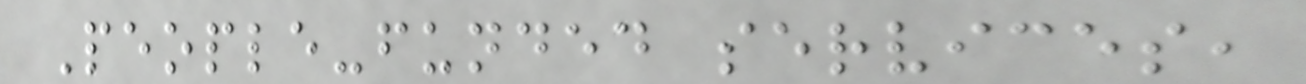People-funded services,
